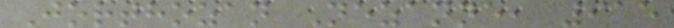Jorthozan Nezanne, 915
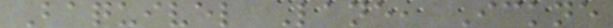Baquivel Lane, Ickne
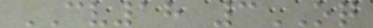CV18 3OQ
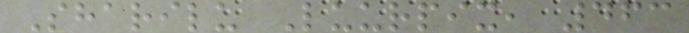Sharilu Luurpix, 463
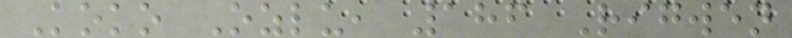Koko Ozlu, 186 Rigwen
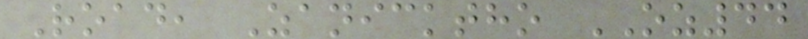Road, Zanicktho OZ44
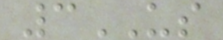3US
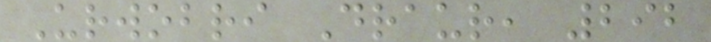Urwobri Draur, 292
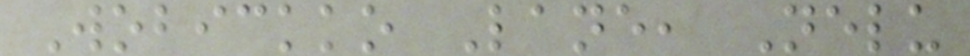Wobickko Lane, Nelu
